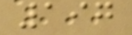197
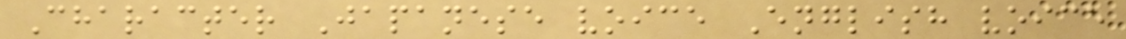Character Japanese voice English voice
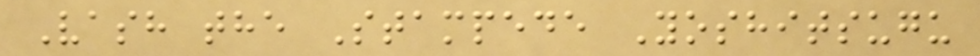Vash the Stampede Yoshitsugu
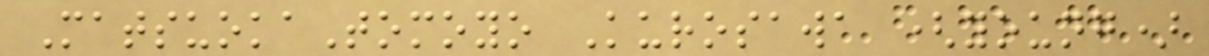MatsuokaTomoyo Kurosawa (young)
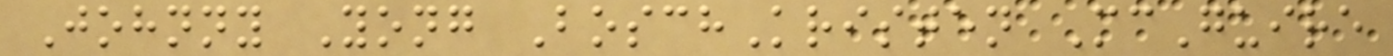Johnny Yong BoschKristen McGuire
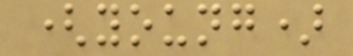(young)
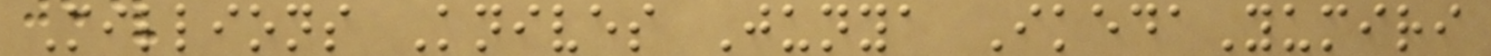Millions Knives Junya IkedaYumiri
